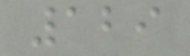129
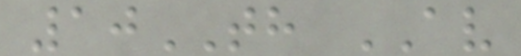10TH AV
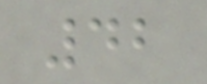42
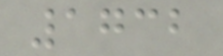1732
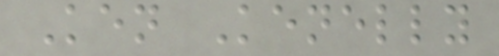Ken Kenelly
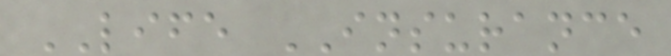LIFE INSURANCE
